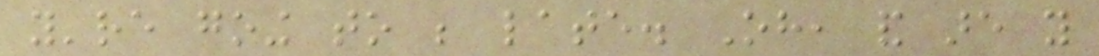you're going to be late. Oh, and are you
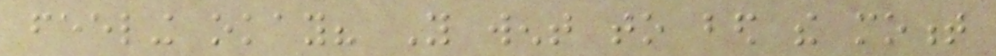feeling okay? You went to bed the moment
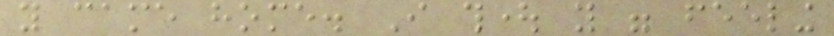you came home. I thought you were feeling
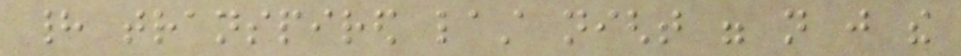had transpired last night were not just the
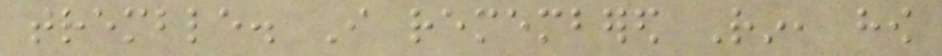tremble. I remembered Rin, how
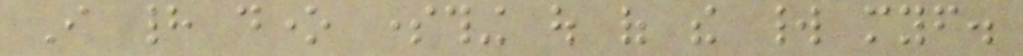I had done something out of the world myself.
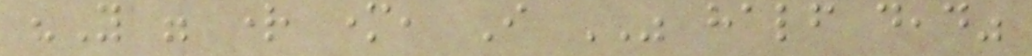"You were right mother, I WAS half dead"
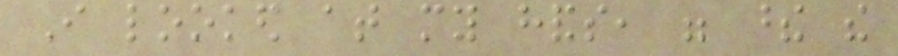I looked at my hands, were these the
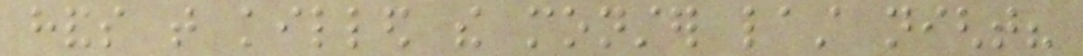hands that killed the monster last night?
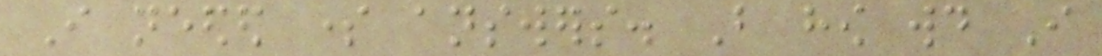I needed some answers. But how would I
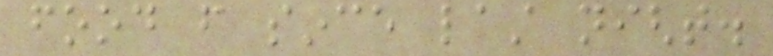food from since last night.
